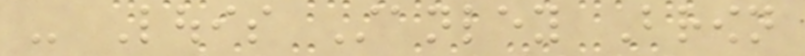- Louis Stanley Brown
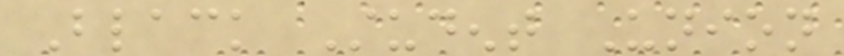Black Student Union
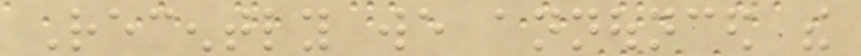Recently we announced the
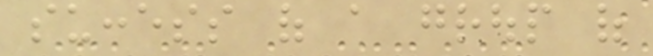success of a group of
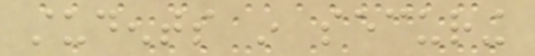students in securing
